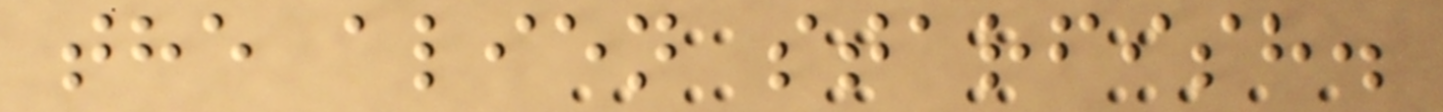the alien starfish.
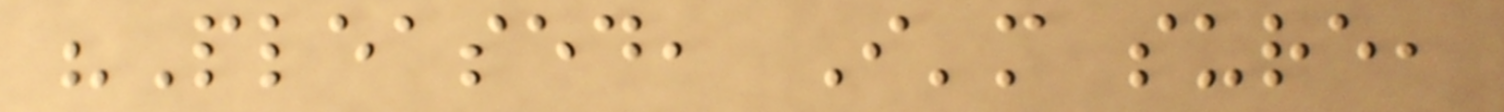"Pleased, I'm sure,
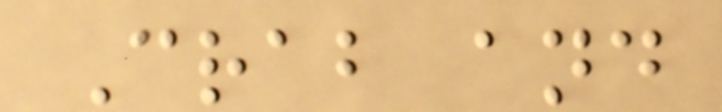Crab and
